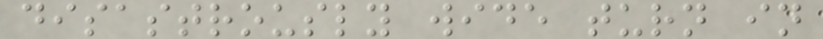disastrously wide turn in
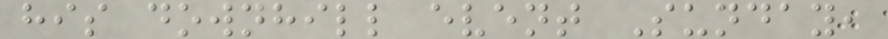his downhill event Sunday,
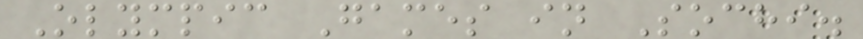Olympic Games in Sochi.
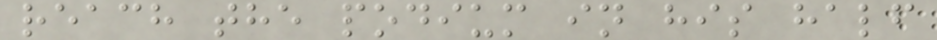reach the podium in his half
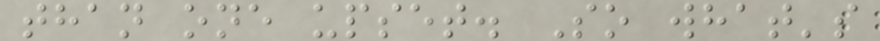than one upset. So what's
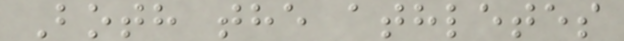Both the athletes
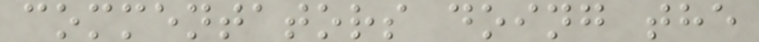commentators doing the
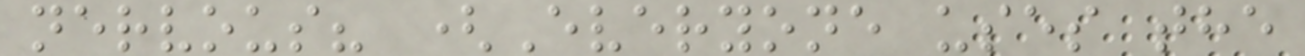nervous? (Everyone uses the
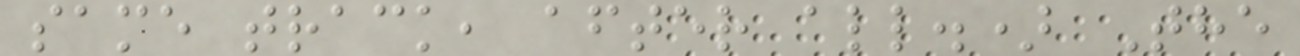same track, after all.) The
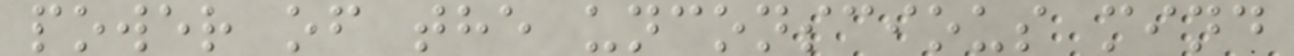power of the unconscious mind
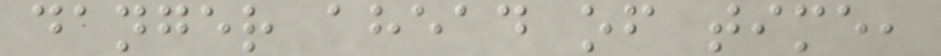danger ahead of time,
